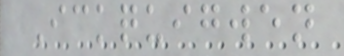Ickquigwen
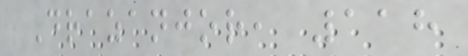Drazanjor, 118
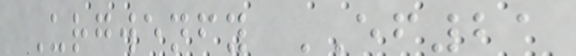Urgwenfy EF21
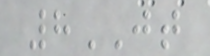8JT
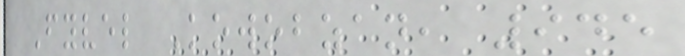Fyvel Kowobzan, 945
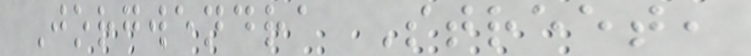Jorgwendra Street,
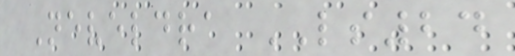Neveldra LS24
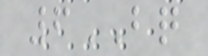6BQ
